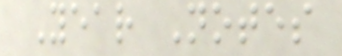Year Notes
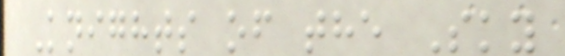Knights of the Sky
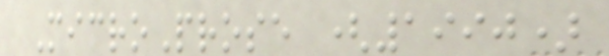MicroProse (1990)
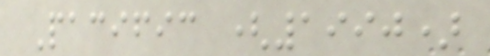Pacific (1990)
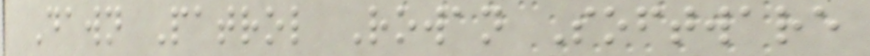Dawn Patrol Rowan Software
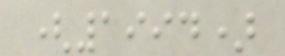(1994)
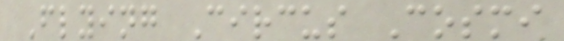Flying Circus Cosmi
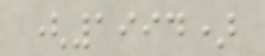(1994)
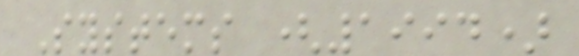Systems (1994)
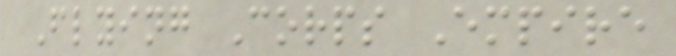Flying Corps Empire
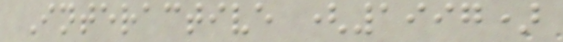Interactive (1997)
